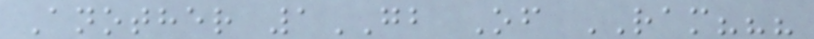Another 1GB Of RAM???
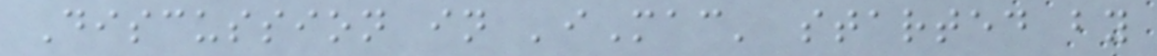Discussion in 'iMac' started by
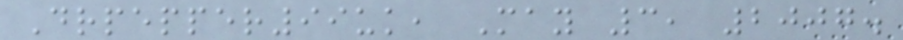Drpepper99uk, May 3, 2007.
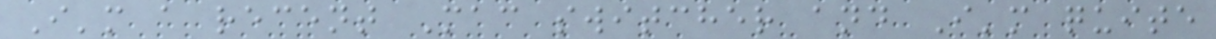I'm a recent Mac switcher and I'm quite
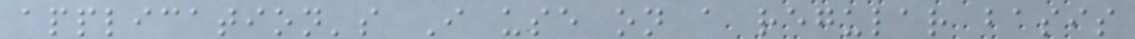application's I use on a regular basis
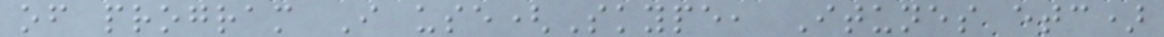of program I use(Skype, Itunes etc)
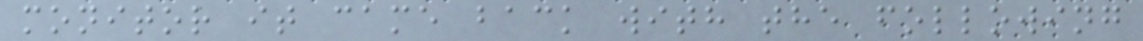monitor it came back with the following
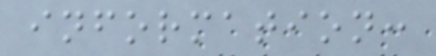information:
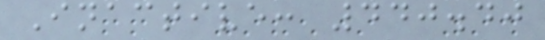Inactive: 440.40
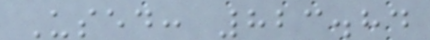Used: 823.84
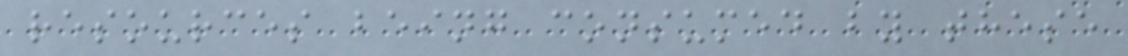resources being consumed by these
